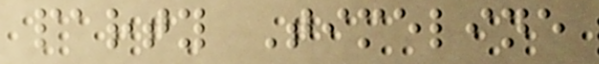party Timeline
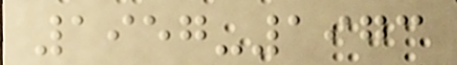1957-1973
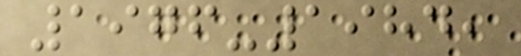1976-1984,
